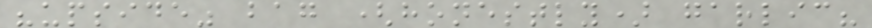"upside" bag (honestly) garlic?
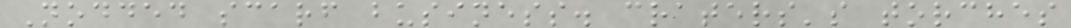Nodded scarf business. craters's torches
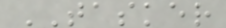TASKER
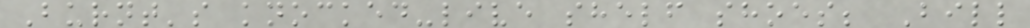Burnt's knocked-live shelf shoes; Bill
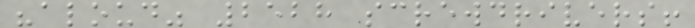"aloud" 2528 screwdrivers!
